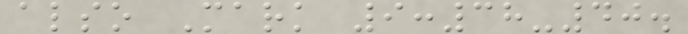also Mark 9:38-40.
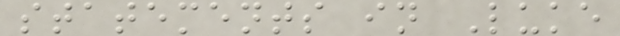statements in Luke
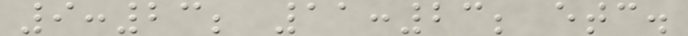9:23; 11:23; etc.
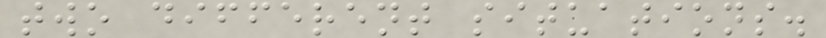two different situations.
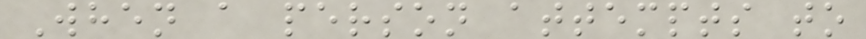When a person attempts to
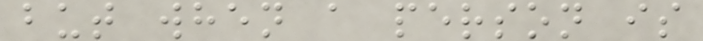but when a person is
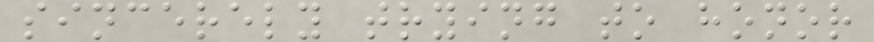sincerely trying to honor
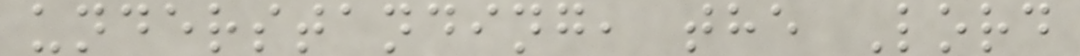understanding, the Lord
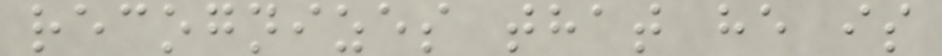recognizes that he is
